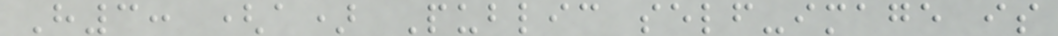H3: (a) Public self-image is
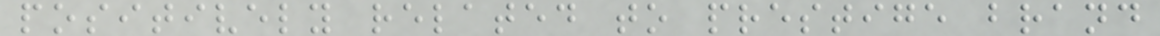positively related to prestige brand
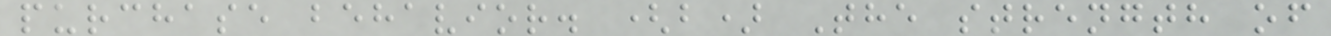purchase behavior. (b) The strength of
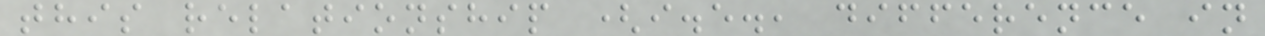this relationship (i.e., difference in
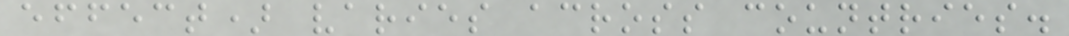effect) varies across countries.
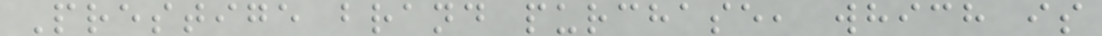Prestige brand purchase, which is
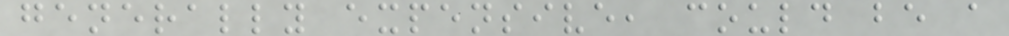generally expensive, could be a
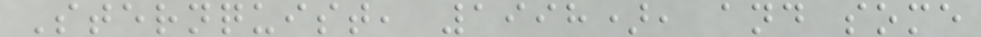Sternquist, 1998), and some
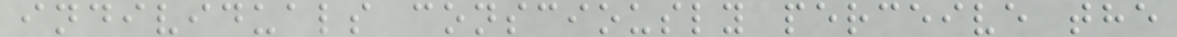individuals consciously perceive the
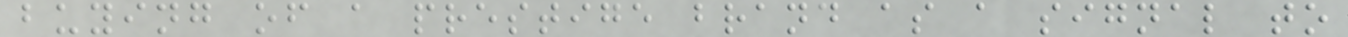buying of a prestige brand as a signal to
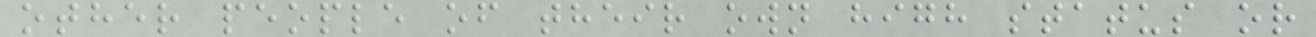other people of their own high status or
